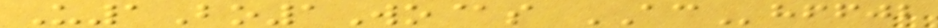U1Bo1Wo@s AChffjb
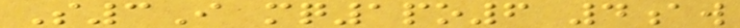S3I mq1po6 4aw
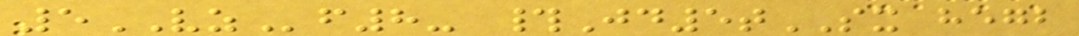5VZf8- #Jd5tSX hegb
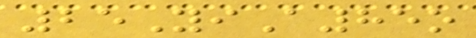25YiA85o
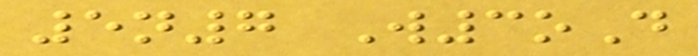5n7 W3oD
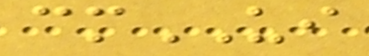cmUI
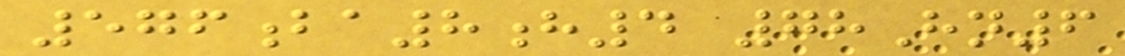576ba8h4 78Hn6
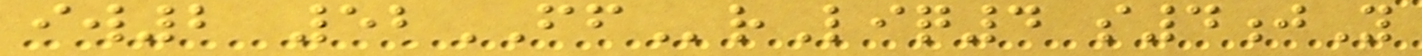iw2 52FFrLiq4 s4jY
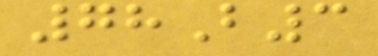78B3
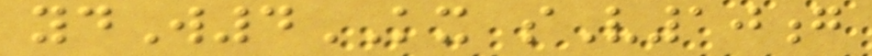ydW4KX sV10g
